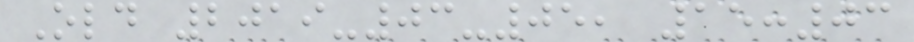Old 2019-03-05, 15:03
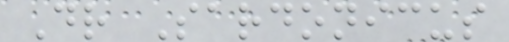Dr Sardonicus
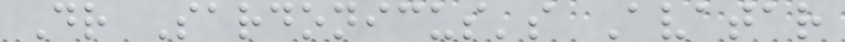Dr Sardonicus's Avatar
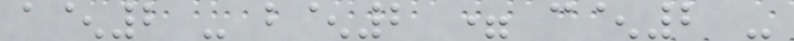a^2 - b^2 = c^2 -
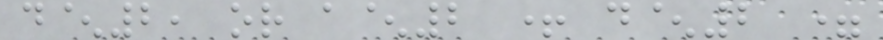d^2, or a^2 + d^2 =
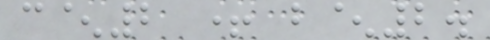c^2 + b^2.
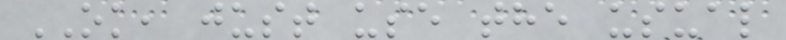OK, just use the usual
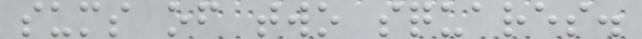sums of two squares.
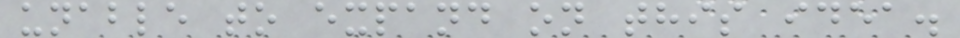unable to expand on this idea.
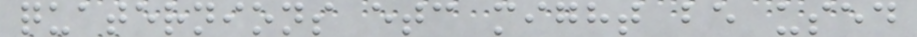quaternions etc might be used
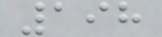198
